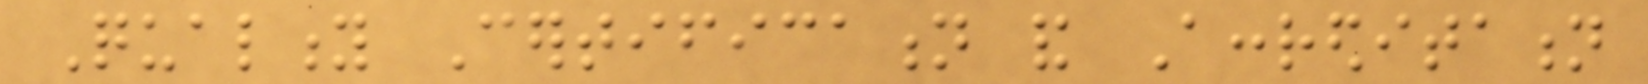Quality Certification and Accreditation
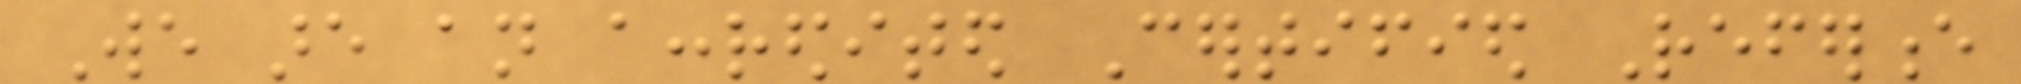We are an accredited Certified Reference
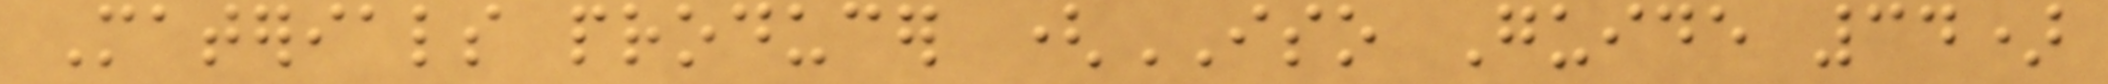Materials producer (ISO Guide 34)
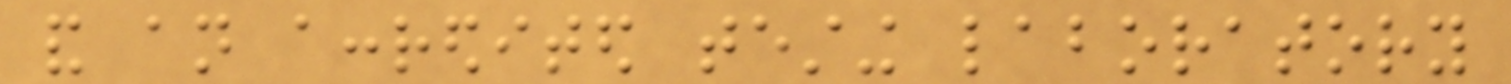and an accredited testing laboratory
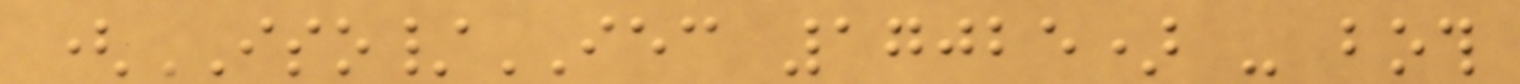(ISO/IEC 17025) - both
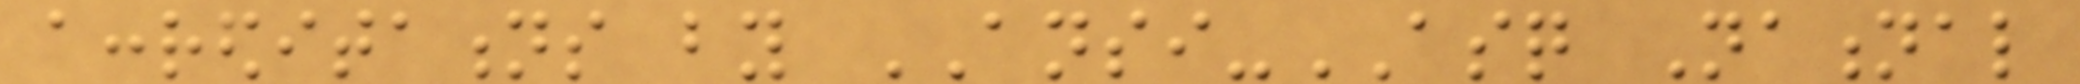accreditations by ANSI-ASQ National
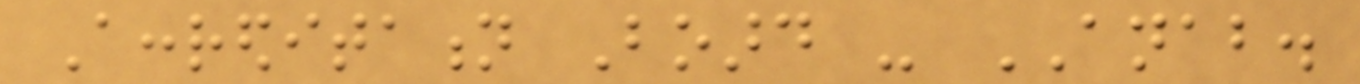Accreditation Board - ANAB.
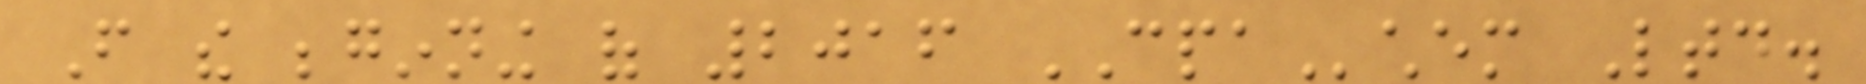From the beginning of 2016 CPAchem Ltd.
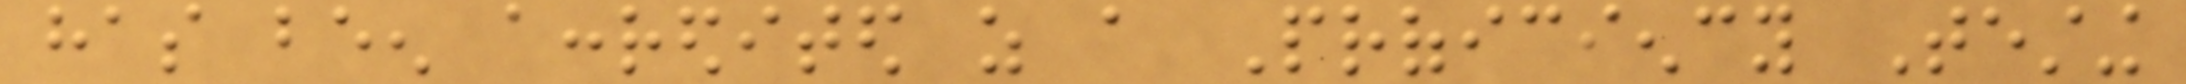has been accredited as a Proficiency Testing
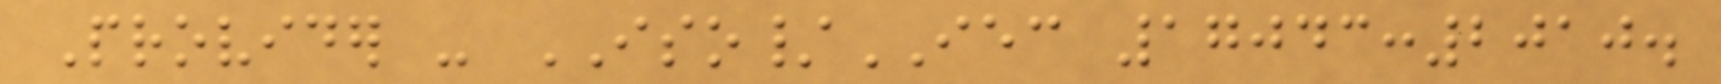Provider - ISO/IEC 17043:2010.
